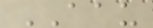AAU
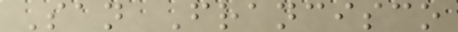San Francisco
